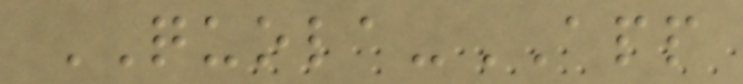QUOLA-APP
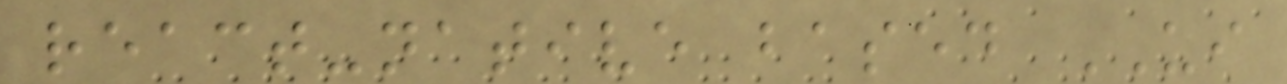react-native based UI
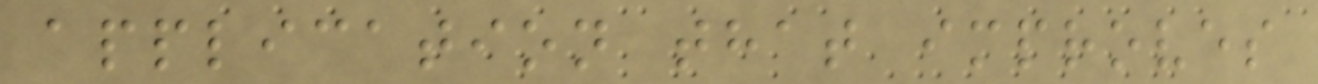application that improves
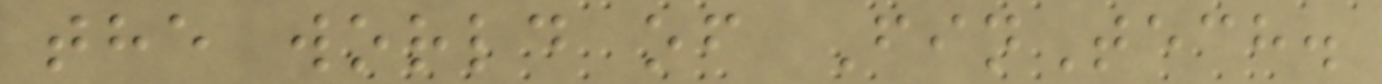the world of FinTech.
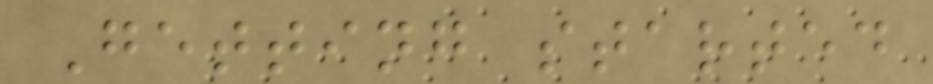Getting started
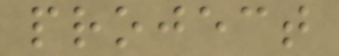project
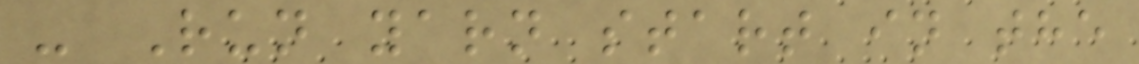- Run yarn start in the
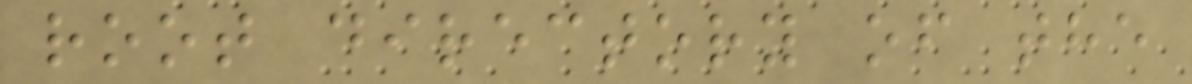root directory of the
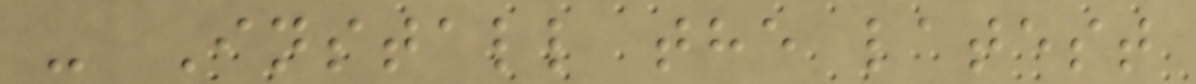- Install the latest
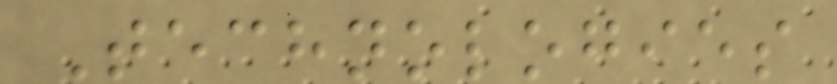Technologies
